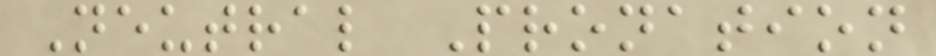Neutral Pronation
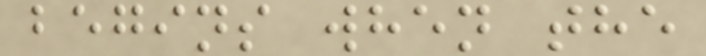begins when the
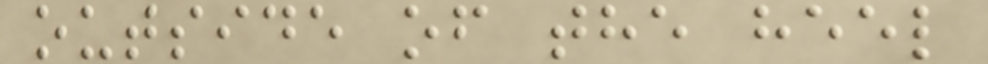outside of the heel
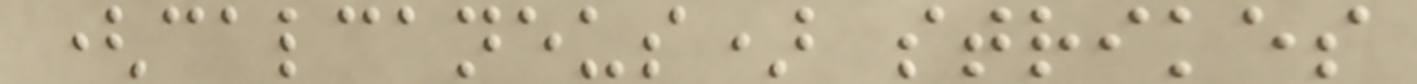(calcaneus) strikes
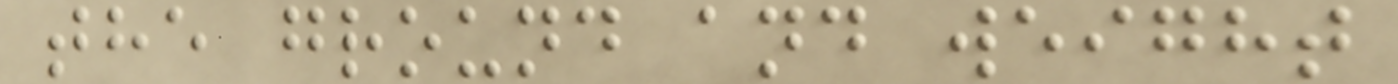the ground and weight
